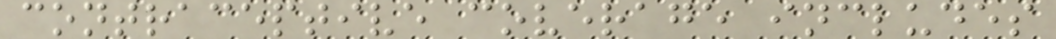contraceptive coverage includes
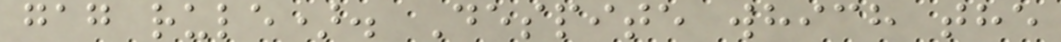gag rule). Despite which the
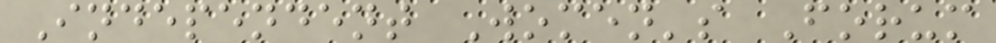Independent Women's Forum
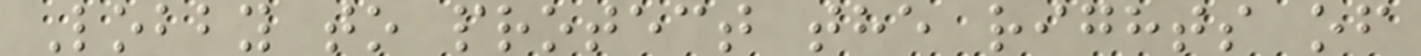Lobby to protect the rights of
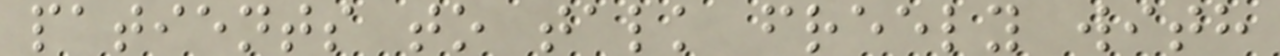patients to talk freely with
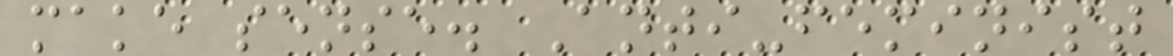make sense. Anti-feminist
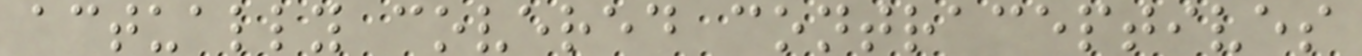actually covered contraceptives
